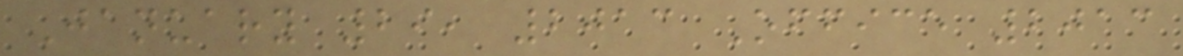January 29, 2013 Office 2013
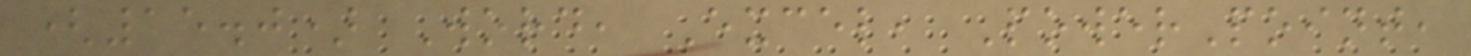(15.0) Word, Excel, PowerPoint,
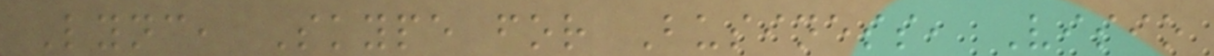Lync, Skype for Business, Visio
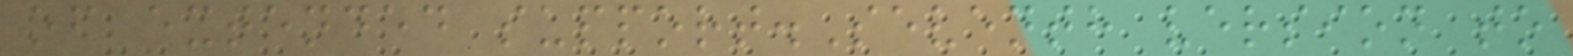of extended support.Seventh version to
